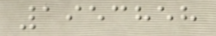1953858
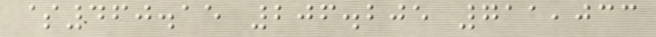$460.15 206.205 711,033
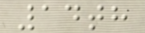14th
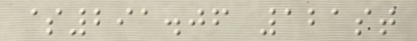$291.06 121st
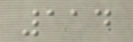114
